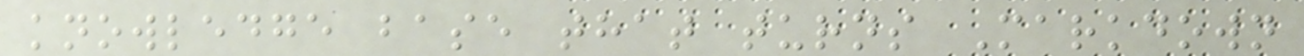knowledge base that turns Markdown
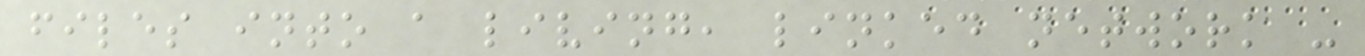files into a living, linked network -
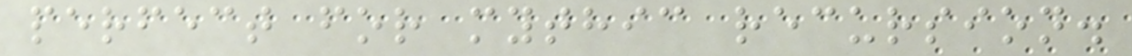perfect for mythic recursion.
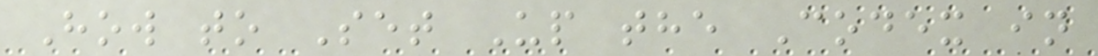How to Set Up the Codex in
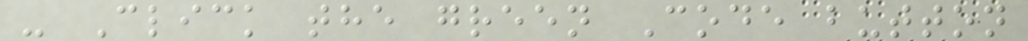- Click the green Code button
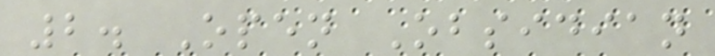2. Open Obsidian
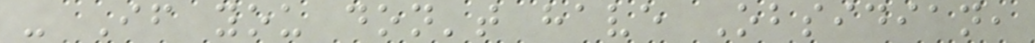- If you don't have Obsidian,
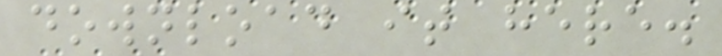download it here.
